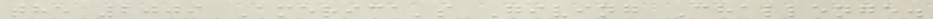the 2009 America's Giving Challenge.
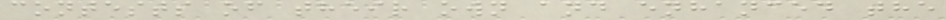contests of their own and enhanced the
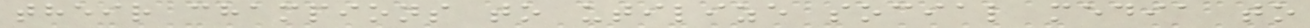their champions to utilize social media to
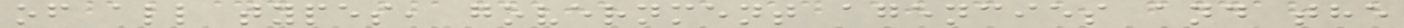of all types, government agencies and the
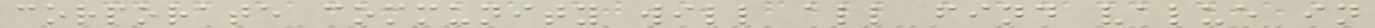corporate community will all find value in
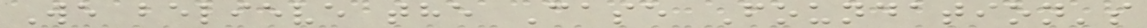We believe the Case Foundation's
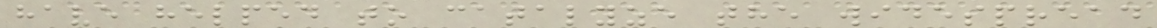have helped to catalyze the widespread
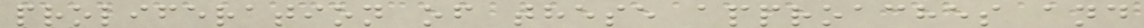proliferation of these approaches and
